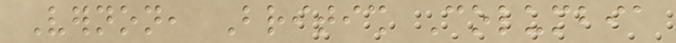Vernon, British Columbia
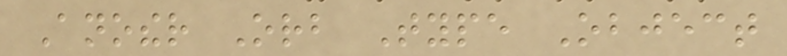Another Orb Type Object
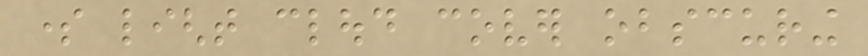some light cloud cover obscuring
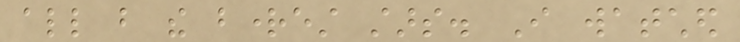all but the brightest stars. I watched
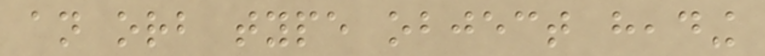an orb type object heading
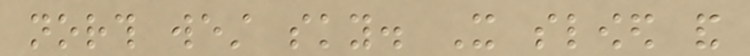north west sky. It slowed and
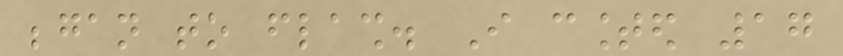began to flash. I counted 17
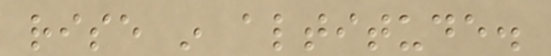rise in altitude.
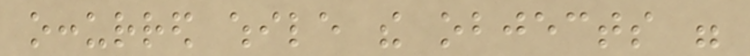occurred while the objects were
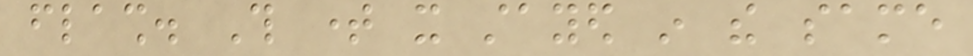flash. This time it stayed in the same
